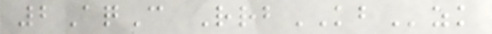2AqC RrbKBzk
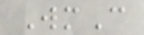WmC
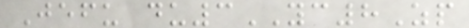Jefu du3YC8Zp
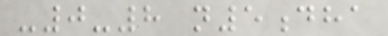-0-8 n5dha
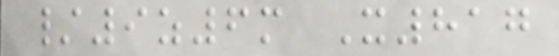/9z6m X817
